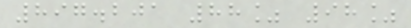897.201 88% 98%
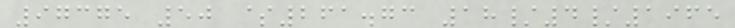97375 50 $261.73 18/4/1965
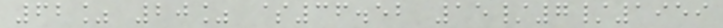62% 20% $36.52 15/7/1959
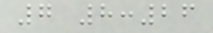7 8:26
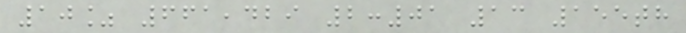10% 661,429 2:01 13 155th
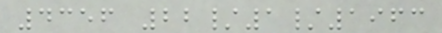4356 22/1/1963
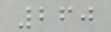260
